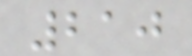210
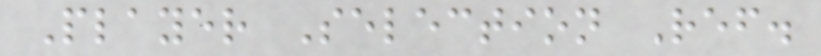Player Selection Ref.
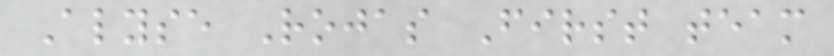Alyse Rojas First team
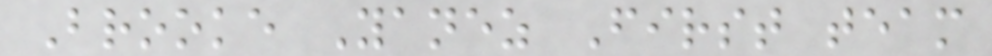Brooke Yanez First team
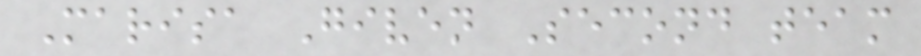Marisa Given Second team
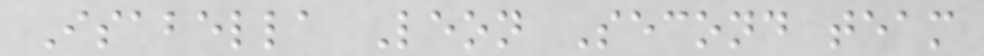Isabella Leon Second team
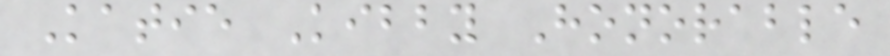Katie Kibby Honorable
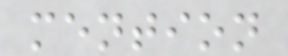mention
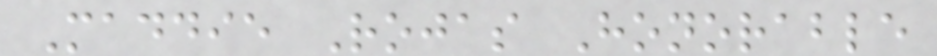Maddie Rojas Honorable
